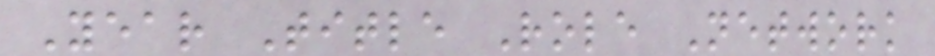Year Title Role Network
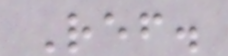Ref.
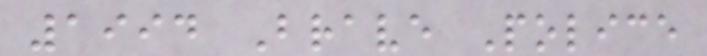1994 Brave Police
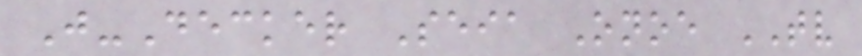J-Decker Seia Onoe TV
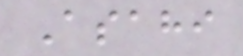Asahi
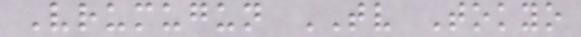Vrumugun TV Tokyo
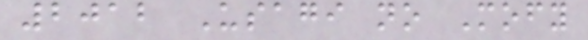2012 Usagi no Mofy
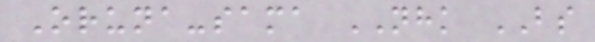Oruna-sama NHK BS
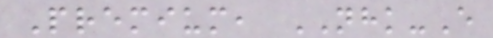Premium, NHK-E
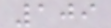109
